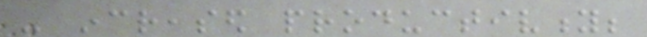- increased productivity;
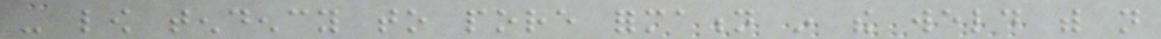- low tendency to pore formation in the weld with not
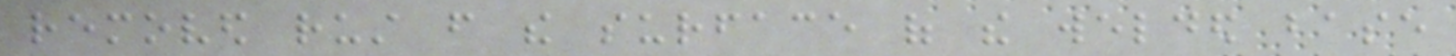removed rust from the surface of the welded base
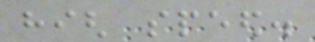high speed.
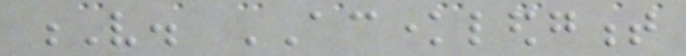V. ACKNOWLEDGMENT
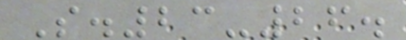S.23-26.
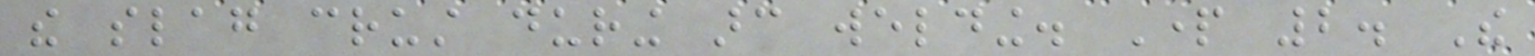the slag crust during arc welding. Part 2. The
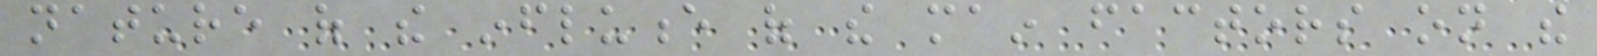nature of the influence of the main factors on the
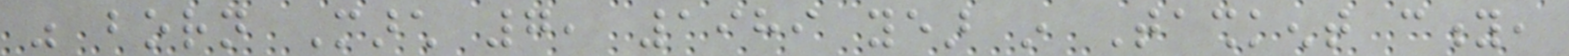was born March 7, 1989 year in Tashkent city,
